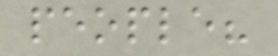people?
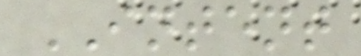INTENT
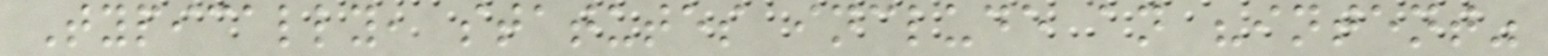Typically, statutes include an "intent"
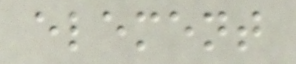element
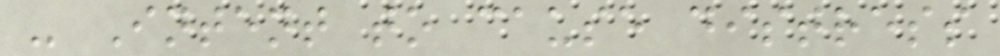- Intent to cause distress
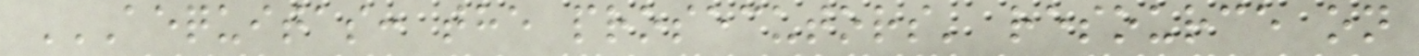AEQUITAS: THE PROSECUTORS' RESOURCE ON
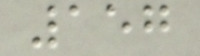157
